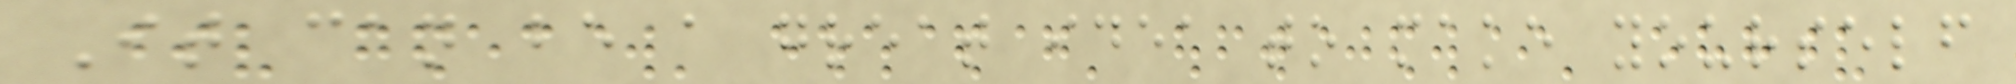It can be a great idea to make yourself
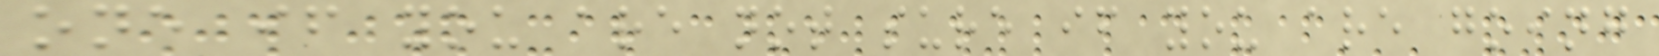one if you are not sure if you are going
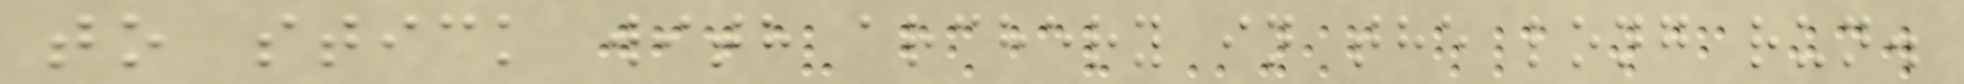to stick with archery in the long run.
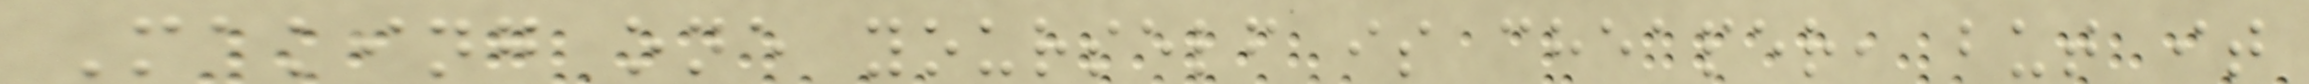Making one yourself is cheaper, but it
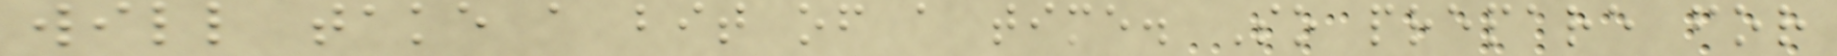will take a bit of a time. So prepare for
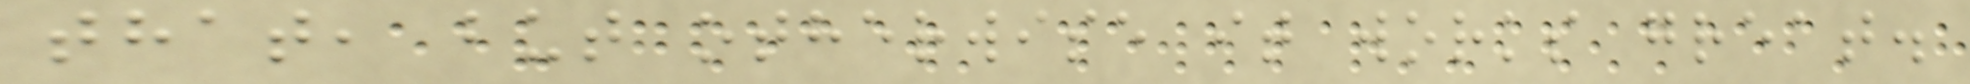that, but otherwise it works great.
